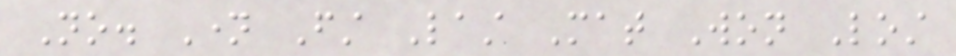No. Name First Last Mat Won Lost
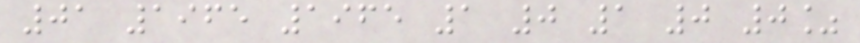01 1965 1965 1 0 1 0 0%
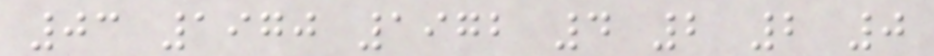03 1970 1972 4 2 2 0
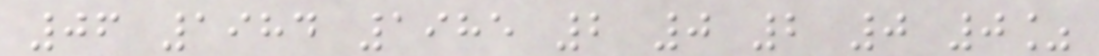06 1984 1985 2 0 2 0 0%
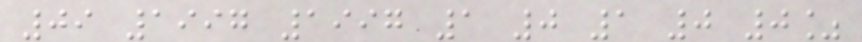09 1997 1997 1 0 1 0 0%
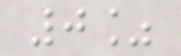0%
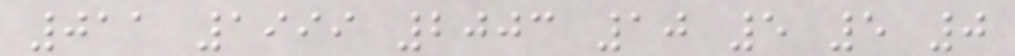011 1999 2003 10 5 5 0
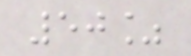50%
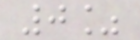0%
